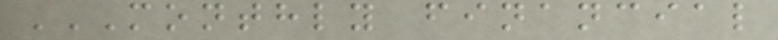MONTHLY FINANCIAL
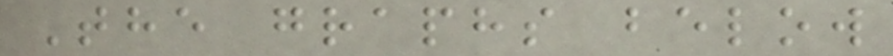The graphs below
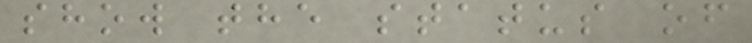show the status of
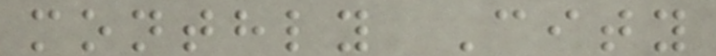monthly City
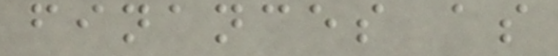finances as
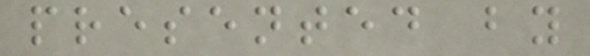presented by
